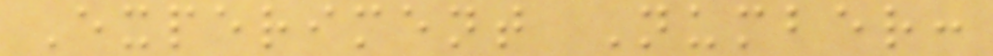Experiment Number:
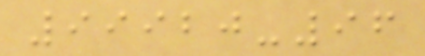99920-96
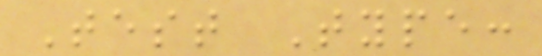Test Type:
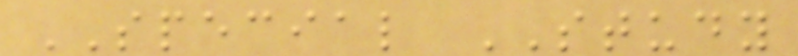SPECIAL STUDY
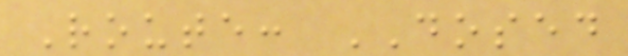Route: DOSED
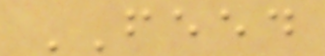FEED
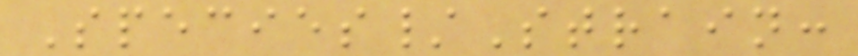Species/Strain:
